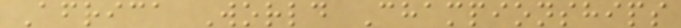Africa World Championships
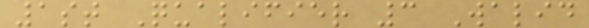1st Qualifier 3 Walid
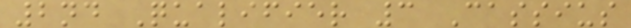2nd Qualifier 3 Cassius
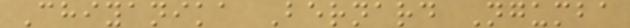Chiyanika Bernard Ngumba
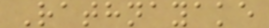Rathnayake
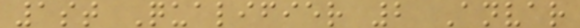1st Qualifier 2 Anvar
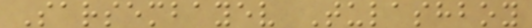Sarsembayev Tulashboy
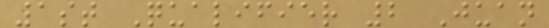1st Qualifier 2 Juan
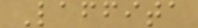Laffita
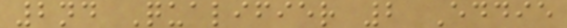2nd Qualifier 2 Eddie
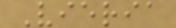Vieria
